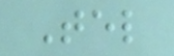Tel
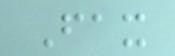Fax
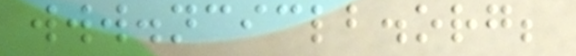www.nciclb.org;
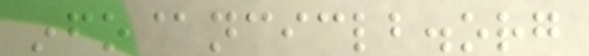info@nciclb.org
